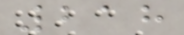218
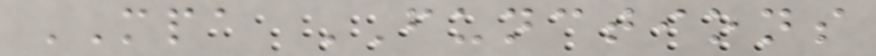MPA FUNCTIONS
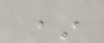*
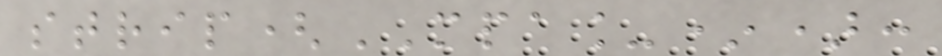strip(MPA_*):
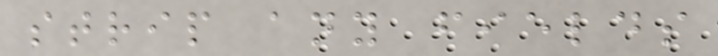strip any fields
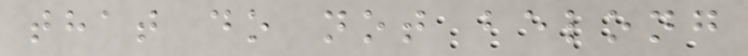that do not belong
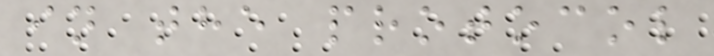in the protocol
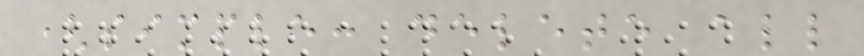(simple: delete all
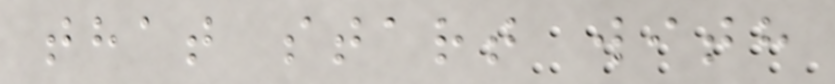that start with
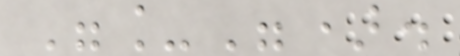"_").
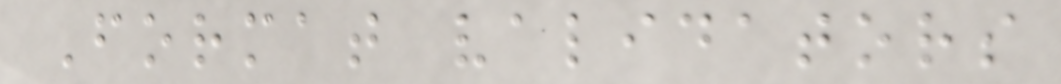Format validators
